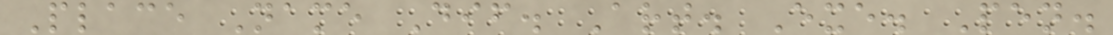Place Name Dif. Art. Exe. Pen.
